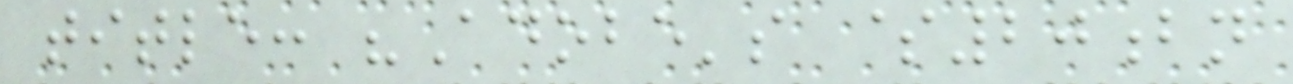title: "Adobe's $20bn
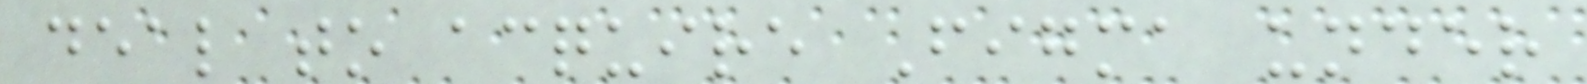deal to acquire Figma under
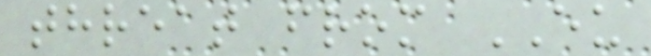threat from EU
